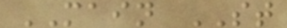MAIN ST
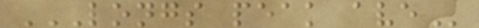LONGS PEAK AVE
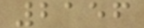2156
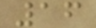16
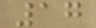17
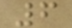6
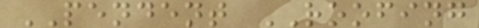PENDENT ROOFING
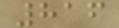816
